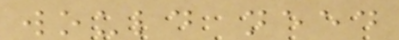would need
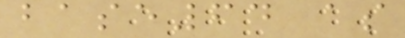base64 as
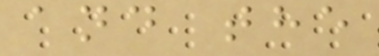and the
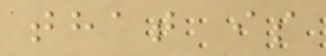that is
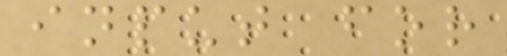input for
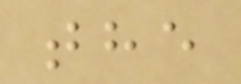the
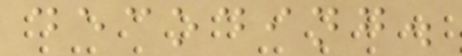decoding.
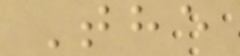The
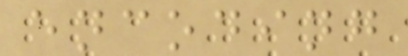encoding
